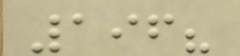196?
